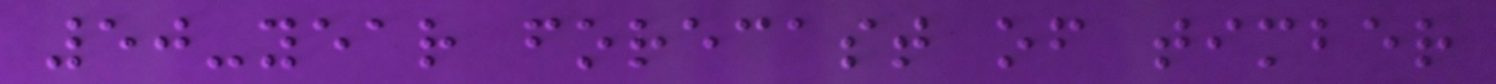50-year forecast of timber
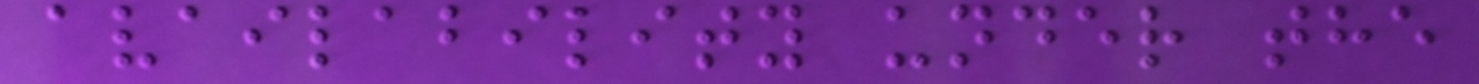availability under the
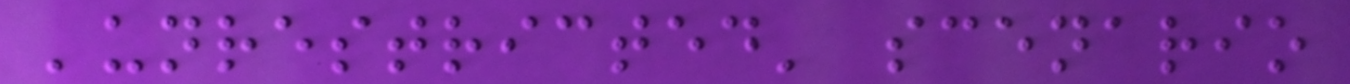'unrestricted' scenario
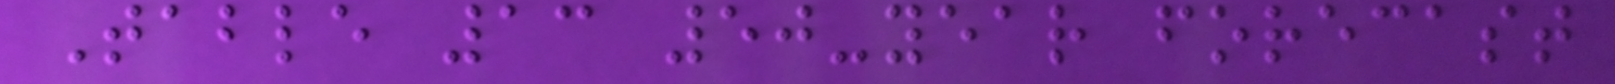Table 13 50-year forecast
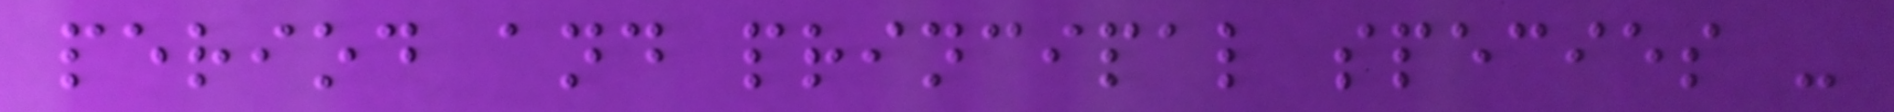period and principal species -
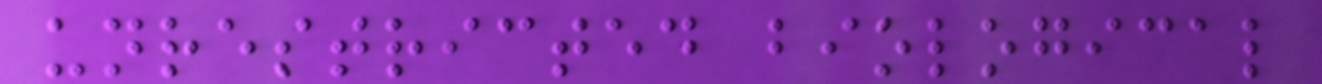unrestricted biological
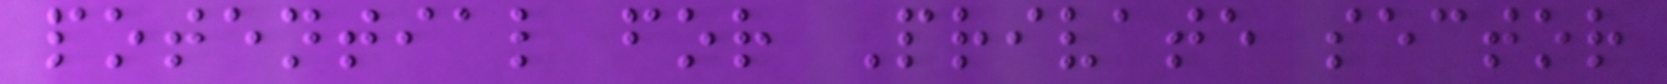potential for Private sector
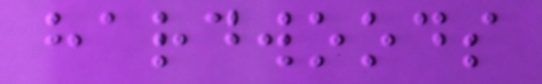hardwoods
